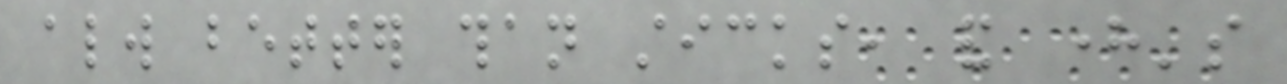always better than sticks, and here's
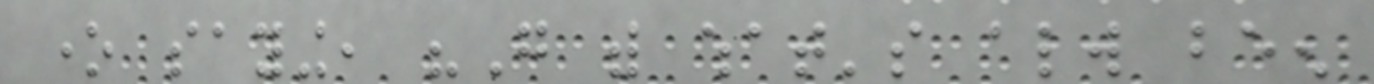one saying, "Go with what's always been
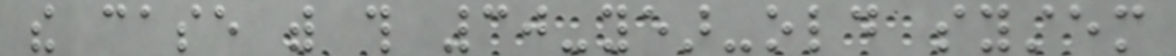the case with this 30-year-old system
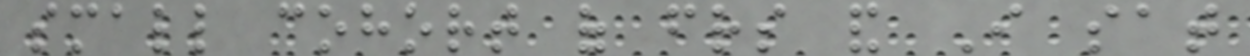small cohort of friends and I sat
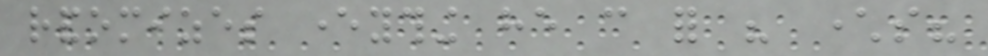randomizes everything he can for his characters?
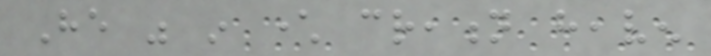He was in character creation heaven
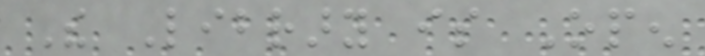The Library is Open
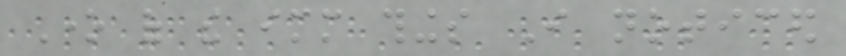One of the immediate things I noticed
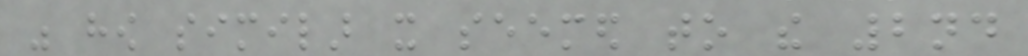was how similar it seemed to the 2nd
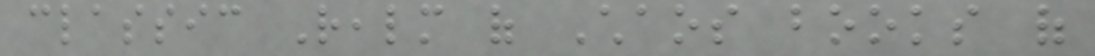classic Realm of Chaos books of
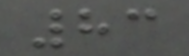83
